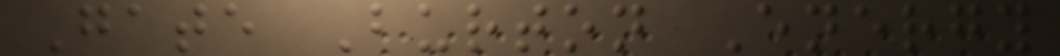Gate Burton Energy
